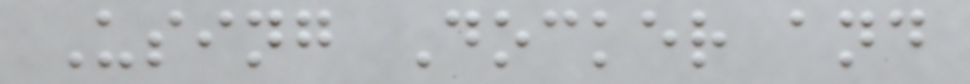Using Docker and
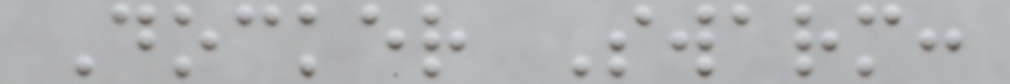Docker Swarm:
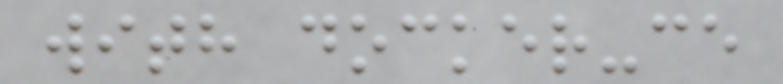with docker-ce
